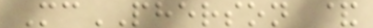McPHERSON &
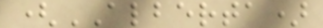(ALBERTA)
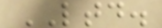LTD.
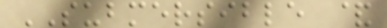SUBMERSIBLE &
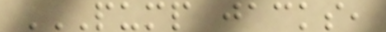PUMP JACKS,
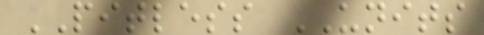PITLESS UNITS
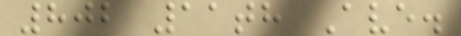802 11th Ave.
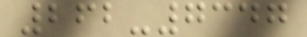262-7347
